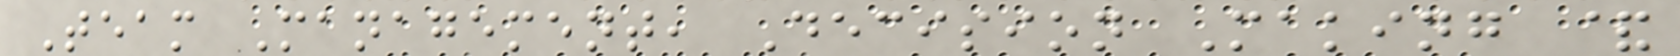Team Management, Decision Making &
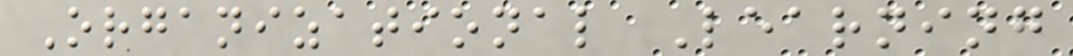Organizational Learning
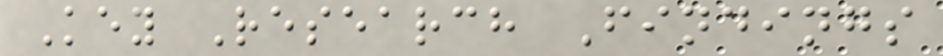Key Research Findings
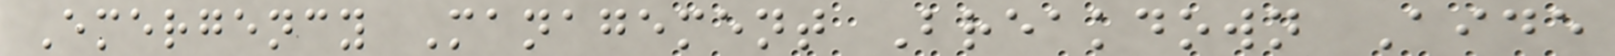Emergency Management Breakdown Aide
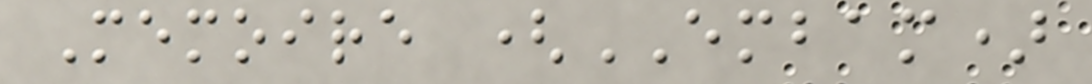Memoire (EMBAM)
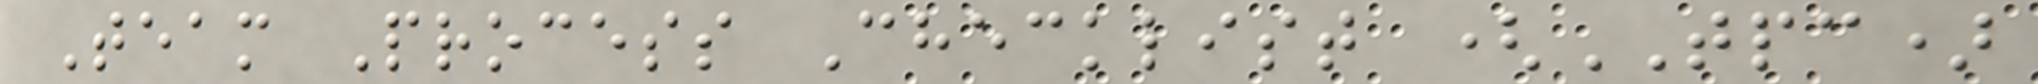Team Process Checklist (TPC)
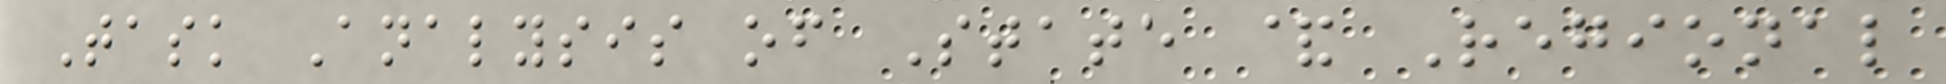Task Analysis of State & Regional
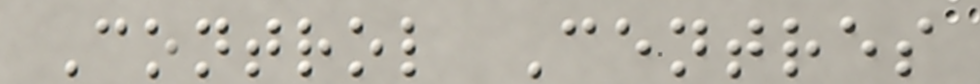Control Centres
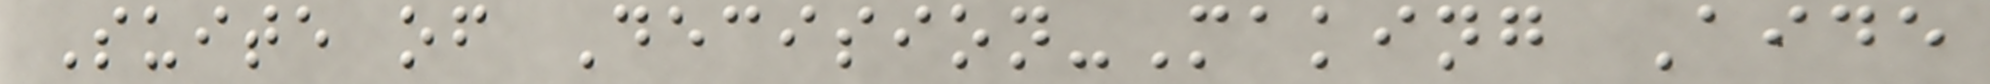Suite of Decision-Making Aide
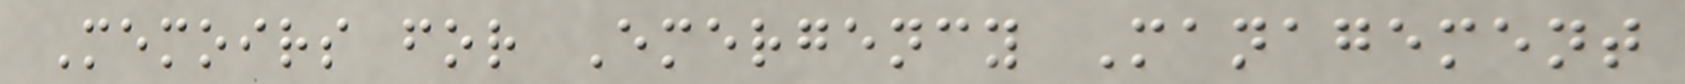Memoirs for Emergency Management
